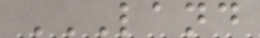LAND
